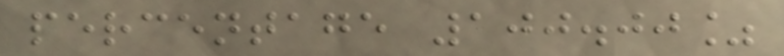percentage 100.00%
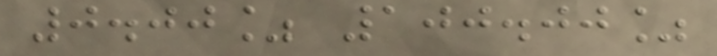0.00% 100.00%
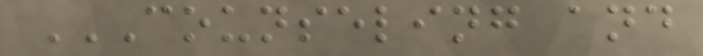COUNSELING AND
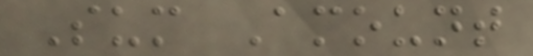Sum Amount
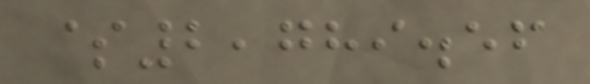$2,789.56
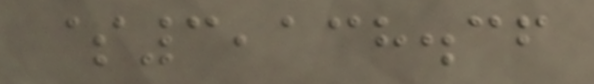$3,138.36
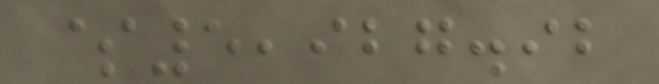$5,927.92
